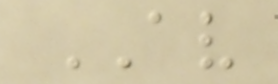AV
